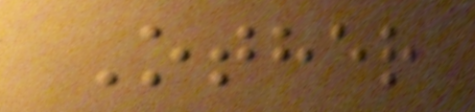Other
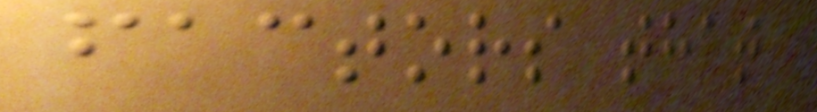factors that
